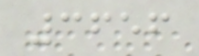3656
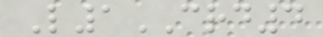L1CRD4
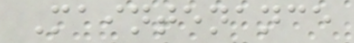Maintenance
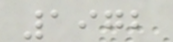1972
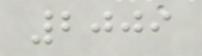2009
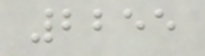2255
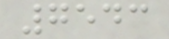7543
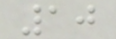10
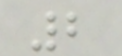2
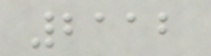2112
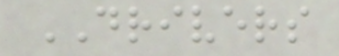DRIVERS
